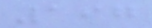197
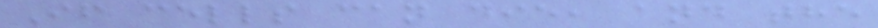If cells can die, and the
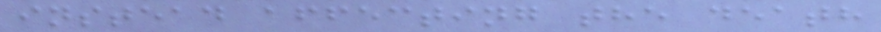instead affecting the death
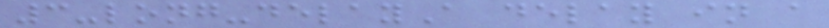3-long-delayA delay in a
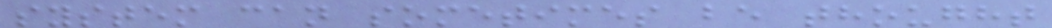system can sometimes be thought
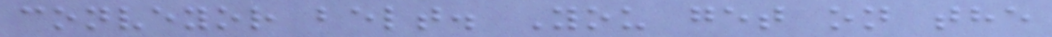conveyor belt. You get on the
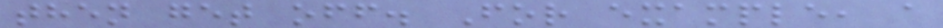then get off. For example, a
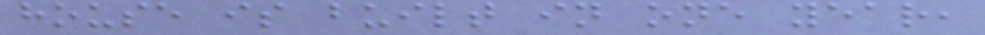house is built in one year,
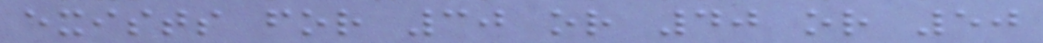exists for 30 or 40 or 50
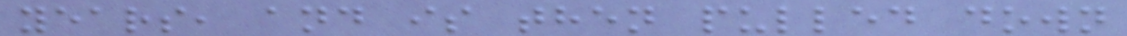years, and is then pulled down
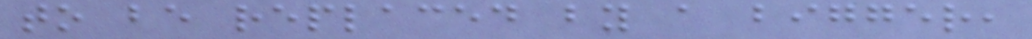to be replaced by a bigger,
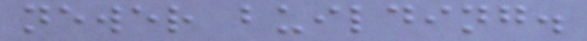newer building.
